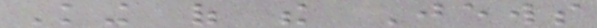King of the Jews
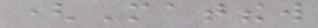(Matthew
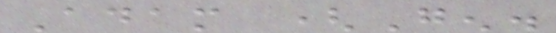Adam (Gen.
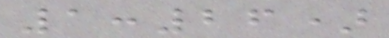1:26)
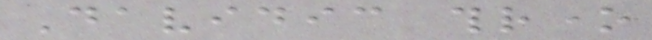Davidic throne
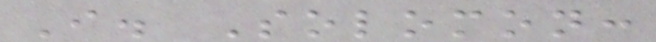I. Solomon:
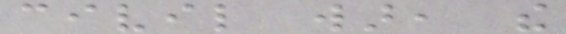civil war, the
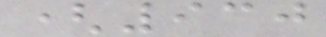(930
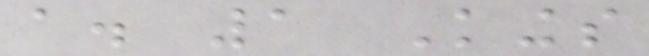a. 1 Kings
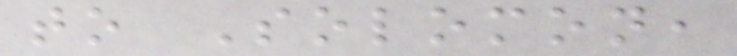to Solomon,
